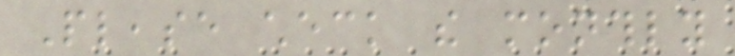Please check the monthly
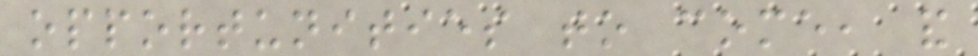opportunities to come, and
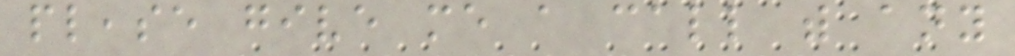please give me a call with any
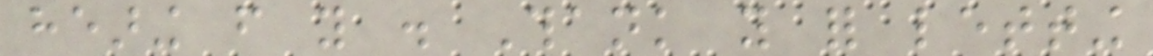hearing from you . Thank you for letting
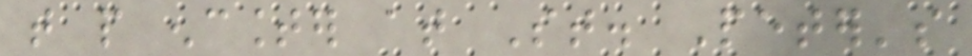that people encounter at St. Peter's
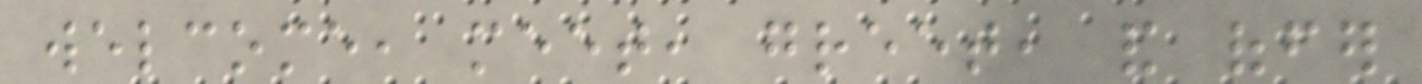welcome, meet, greet, and offer
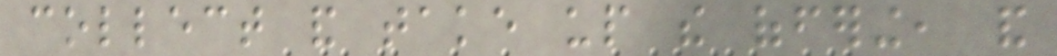collect and take up the offering, and
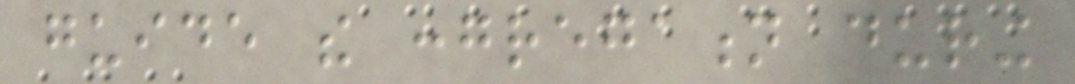guide the congregation during
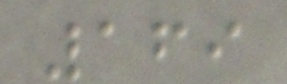169
